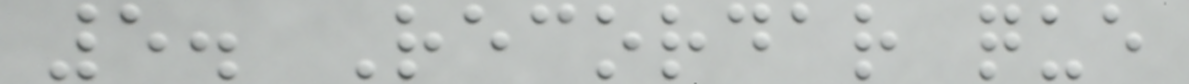5. Recordar que
